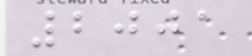2001
